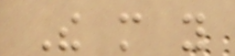The more you
